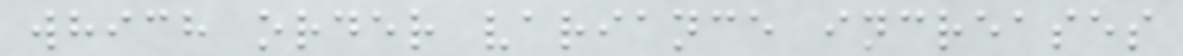which order variance increases
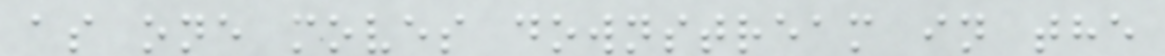as one moves downstream in the
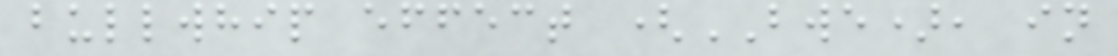bullwhip effect (BWE), in
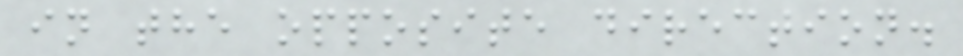in the opposite direction.
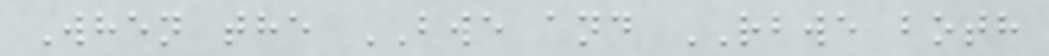When the BWE and RBWE both
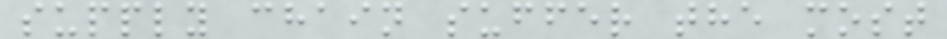supply chain suffer the most
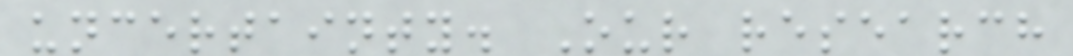uncertainty. Our research
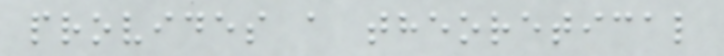provides a theoretical
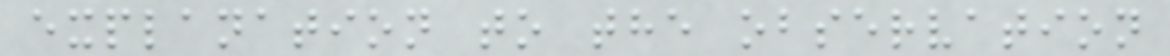explanation to the observation
